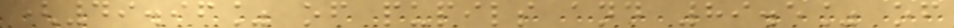(49.96% of pupils and 89.5% of
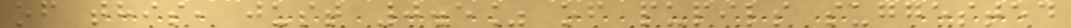of this, just 0.5% of pupils suggested
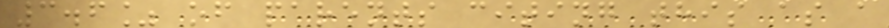3.6% of parents citing this as a
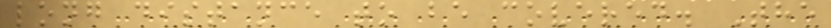long distance to be covered. The
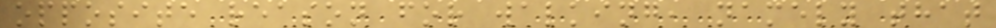opposite reason for walking, namely that
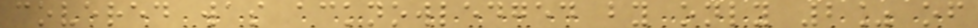covered was acknowledged by only 2% of
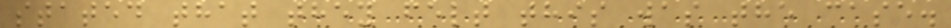stated that they felt this was the case.
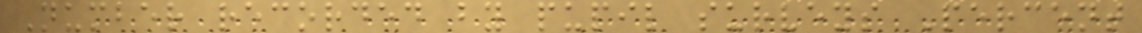Number recorded by pupil surveys Percent
